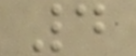4
